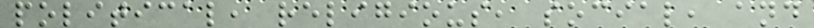political, religious, social, and
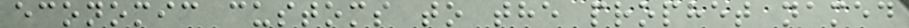economic customs to the prophet named
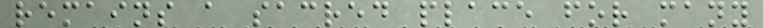remains a sacred place for many
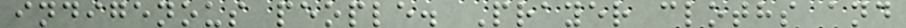indigenous people. Prayer cloths and
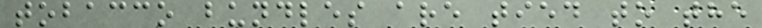tobacco bundles are tied to the
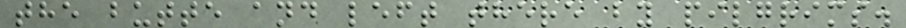the butte and left there by pilgrims.
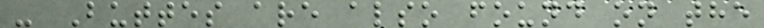- Buttes are also found on the
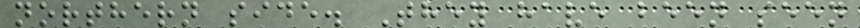northern side. They have been seen
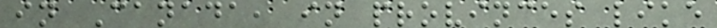in Canada, in provinces like
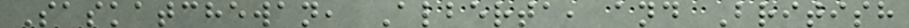Saskatchewan, Alberta, and British
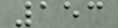153
